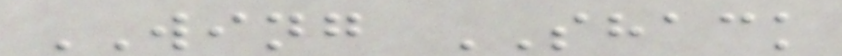WING SHACK
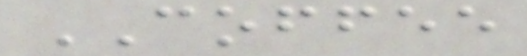COFFEE
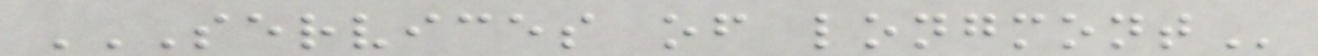SERVICES OF LONGMONT
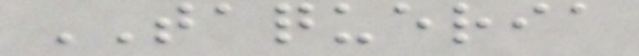TAQUERIA
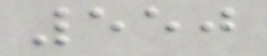550
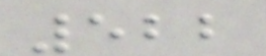522
